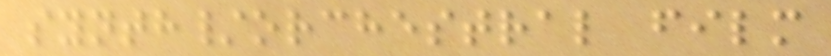synth/orchestral film
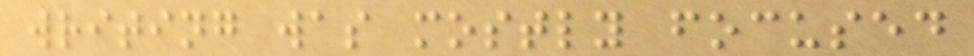writing was mostly focused
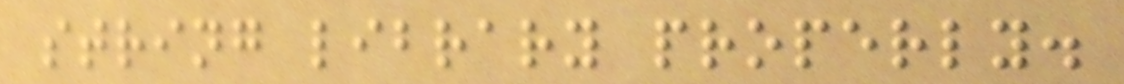string library properly.
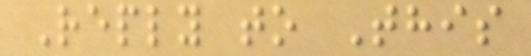Reply to This
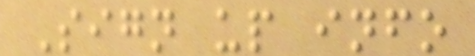Sign up info
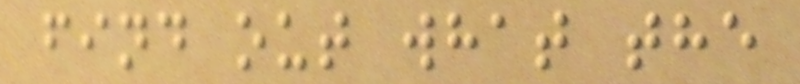find out what the
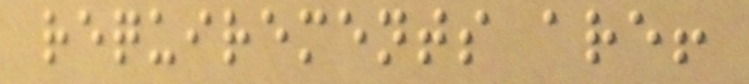requirements are!
